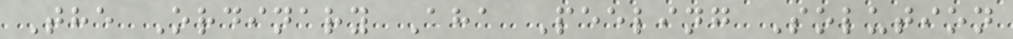The Ordinary Aha Peeling Solution
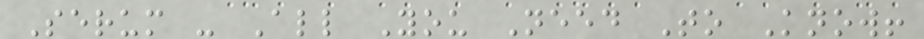Serum - All You Need To Know!
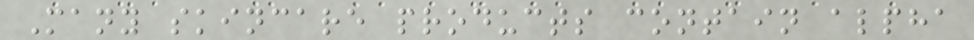Many skincare products contain alpha
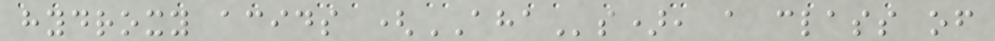hydroxy acids (AHAs), a class of
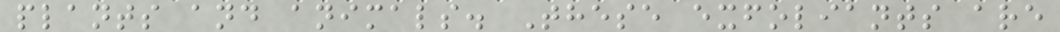plants and animals. These exfoliants are
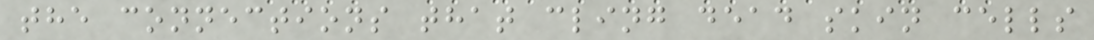the connections that cling dead skin cells
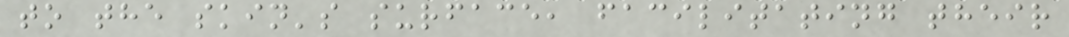to the skin's surface, facilitating their
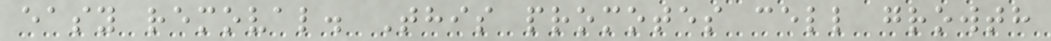easy removal. This promotes cell growth
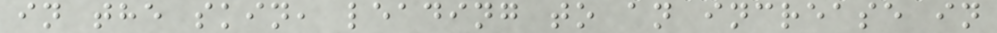in the skin, leading to an increase in
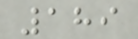189
